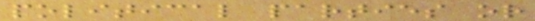political parties or
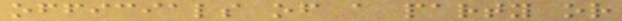officials of a party or
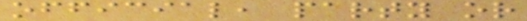official, party or
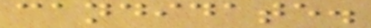candidate.
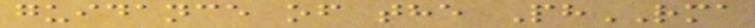guidance of the PhRMA
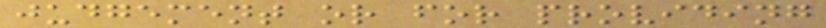judgement or for providing
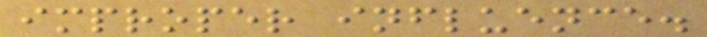improper influence.
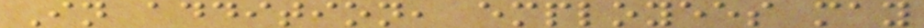In addition, employees may
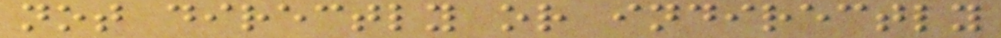not directly or indirectly
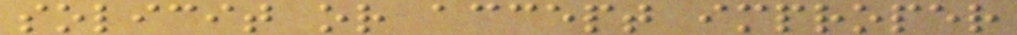solicit or accept improper
